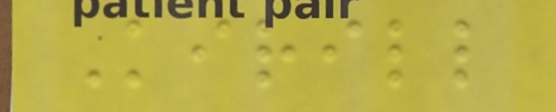Kirill
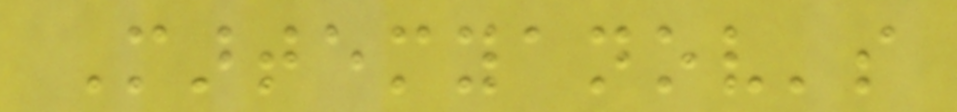Martemyanov's
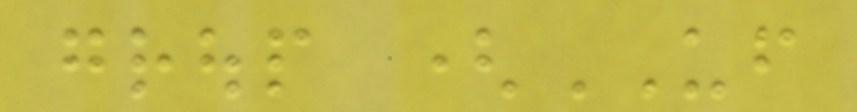group (UF
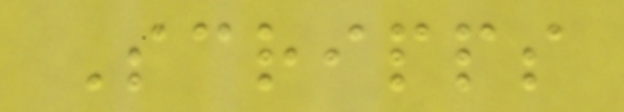Scripps
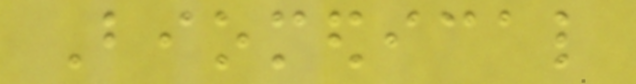Biomedical
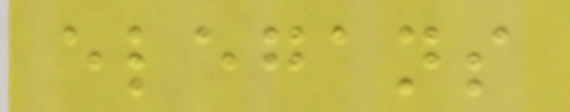elegans
